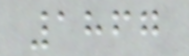1867
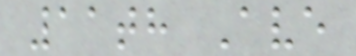11th Ave
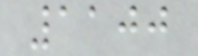1100
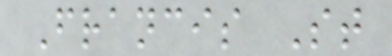Francis St
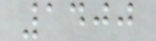1400
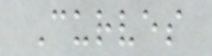Curves
